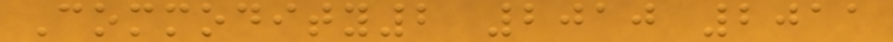Commodity2 2010 2011
